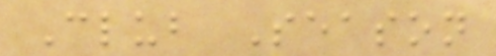Club Season
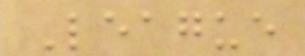League
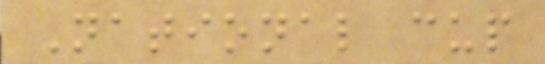National cup
